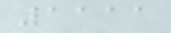1111
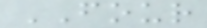FOUR
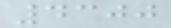4300
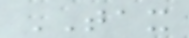TAX
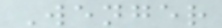Wenger
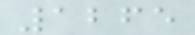1265
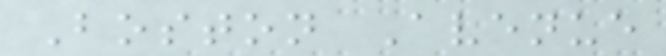Boston Avenue
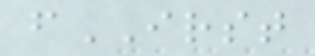fIRST
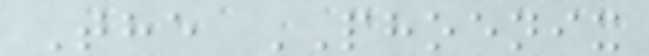The PHOENIX
